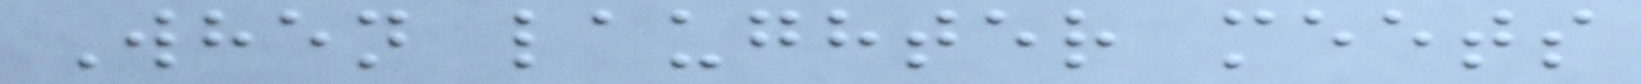When laughter meets
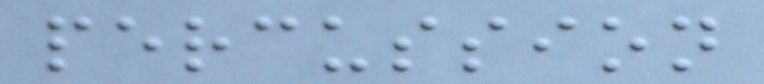percussion
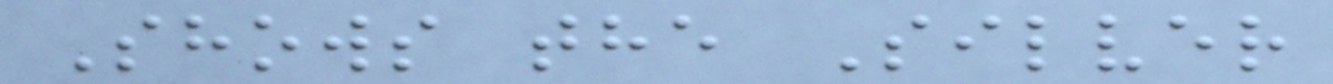Shows the Silver
